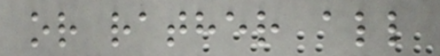or rather all
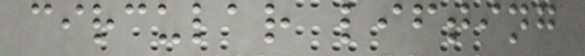circular lifting
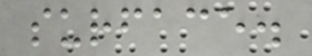surface.
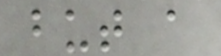but a
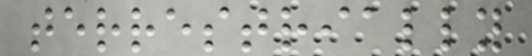terrestrially
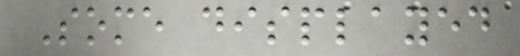Some displayed
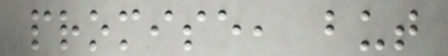promise, but
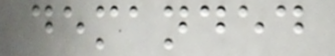demanded
